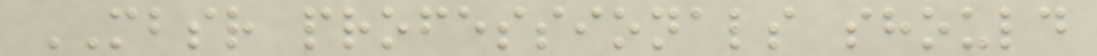MBSR professionals should
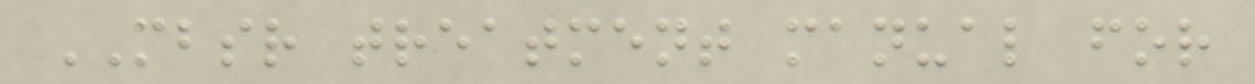MBSR treatment manual for
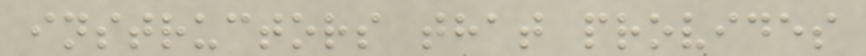instructors that provides
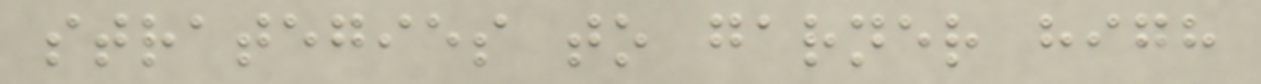strategies to garner high
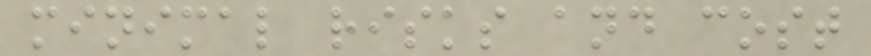minimal risks and cost
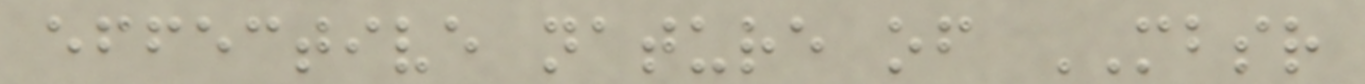effective nature of MBSR
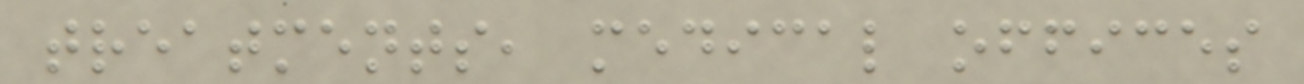treatments, medical offices
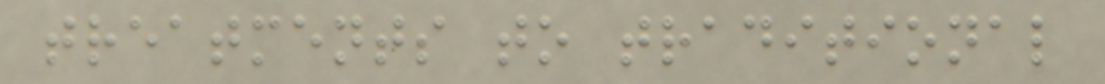treatments to traditional
